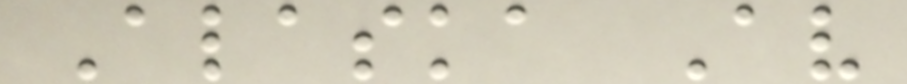Alaska Av
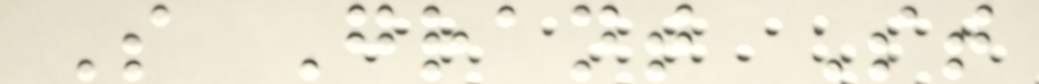S Grant St
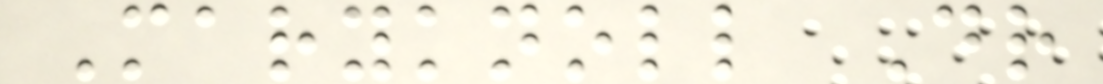Maryknoll Dr
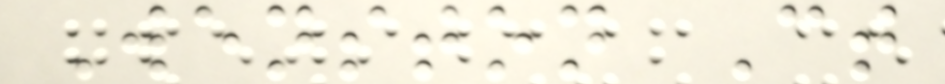Wenston Ct
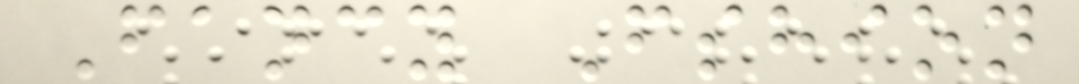Fancy Fshion
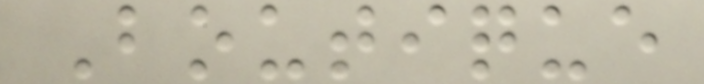Boutique
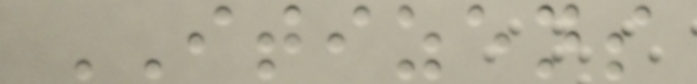ITIZENS
